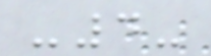-4-
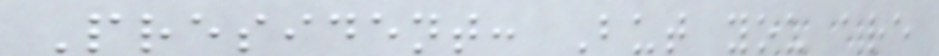President: But you are
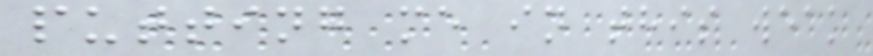putting me in this weak
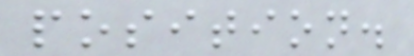position.
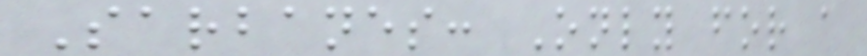Sarbanes: Only for a
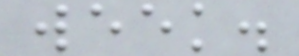week.
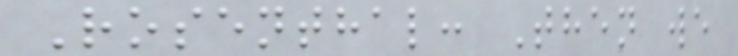Rosenthal: Then we
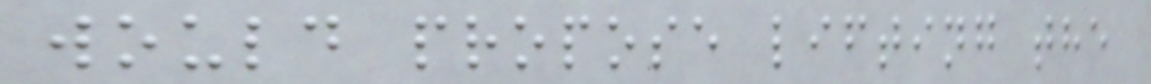would propose lifting the
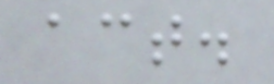act.
